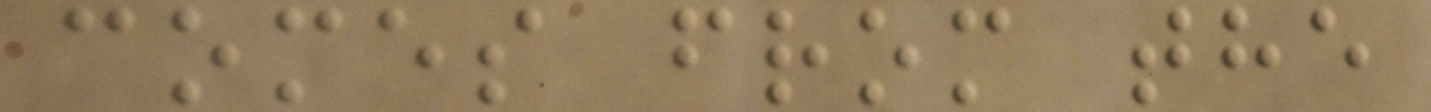comes from the
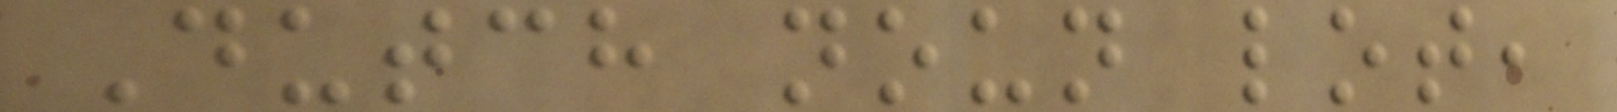Dutch noun lot,
